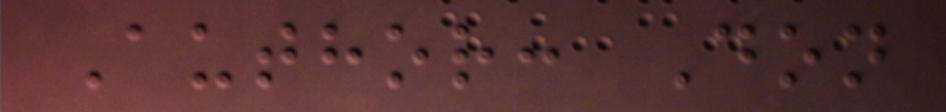Author: Don
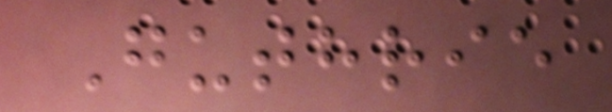Guthrie
